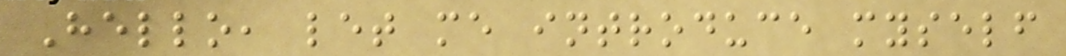Hello, let me introduce myself
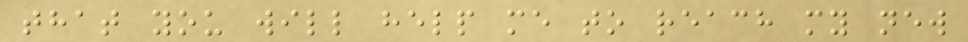that you will help me to reach my new
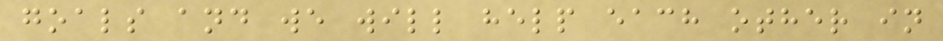goals and we will help each other in
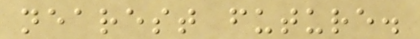nearest future.
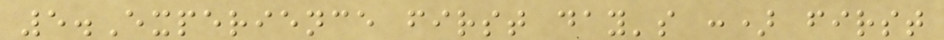5.Experience first day's :) first
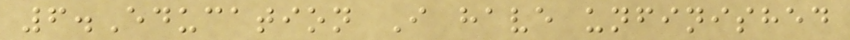6.Education I have unfinished
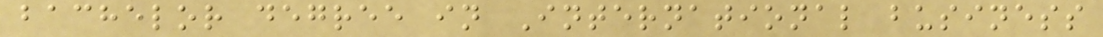bachelor degree in International business
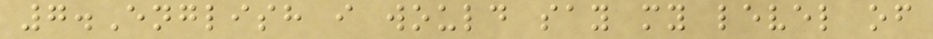7.English i would say my level of
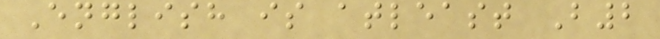English is atleast B2
